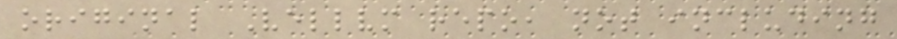original Vellvm repo, not including
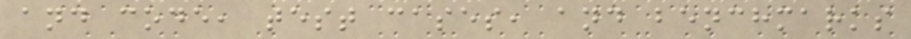and code, test cases, and benchmarks
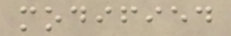modified
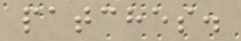patches.
